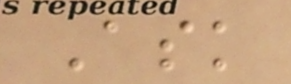Ask
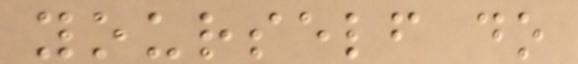yourself do
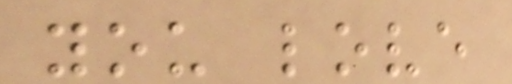you love
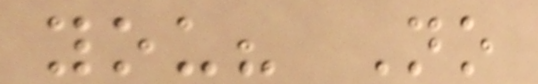you? No
